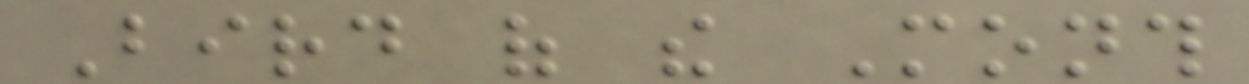Bird of the Month
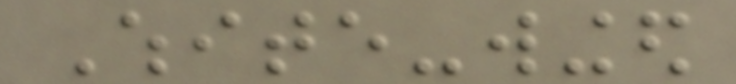White-winged
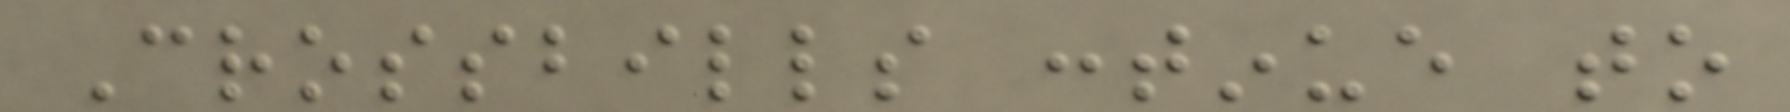Crossbills continue to
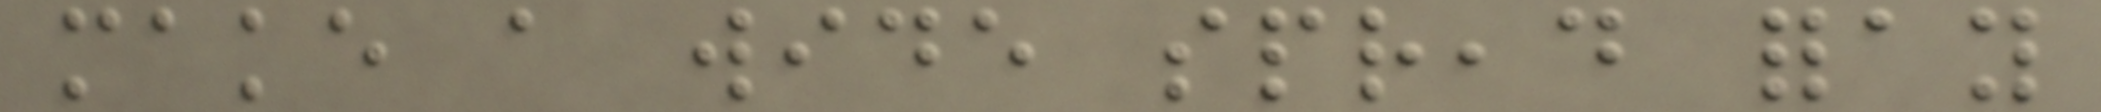make a wide spread foray
